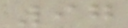97
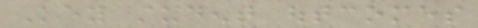Key student outcomes
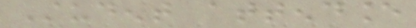Student attendance
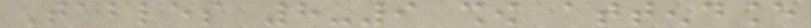Tables 8-9 show attendance
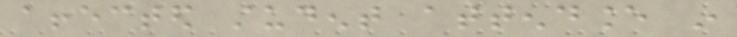affected student attendance in
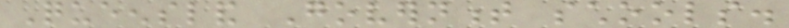Queensland Government schools.
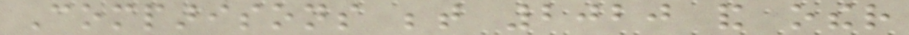Comparisons between 2020 and other
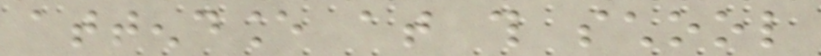attendance at this school
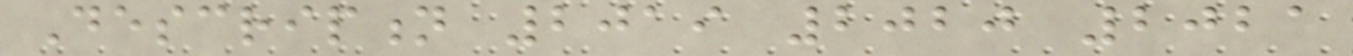Description 2019 2020 2021
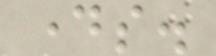days.
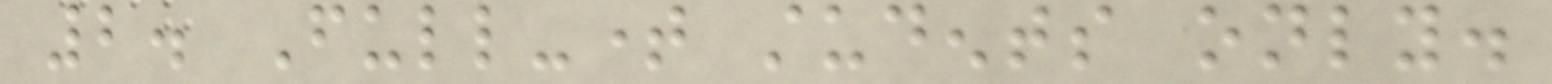2. Full-time students only.
